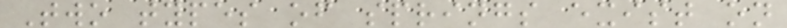Two types of springs exist on
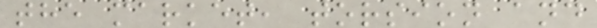the market, torsion and
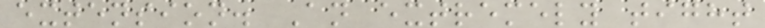extension. An extremely tight
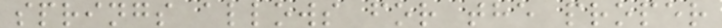springs allows for the proper
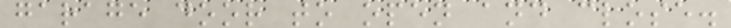garage door to open and close.
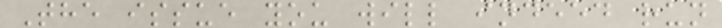The issue you will indeed run
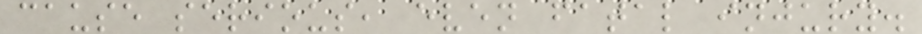cause serious, even fatal injury.
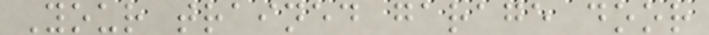Your trained garage door
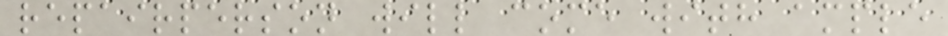repairperson will come with ample
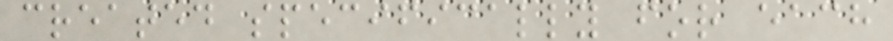created specifically for each
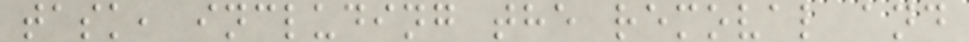task, including the removal and
